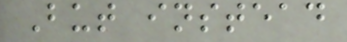But instead
